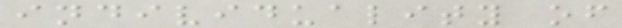individuality of
